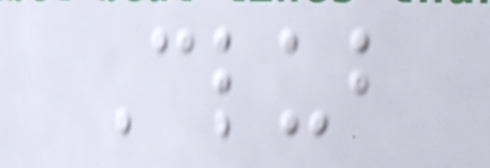Club
